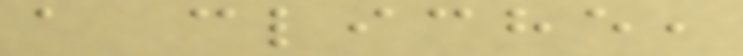a cliche,
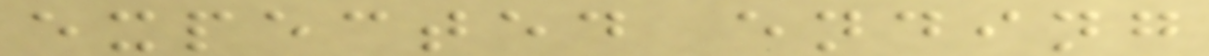expected ending
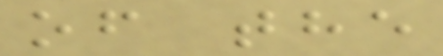of the
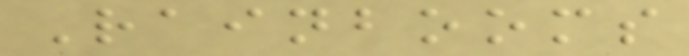Rainbooms
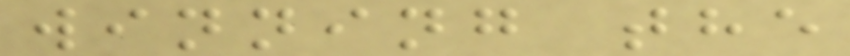winning the
